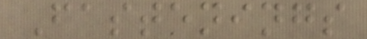Fastenings
